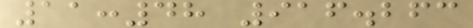11:48 916.263
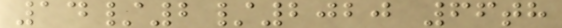14/2/2020 66th
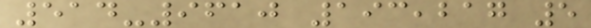514-9610 193,217 5
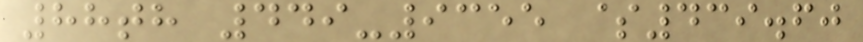88th 449-9355 $439.60
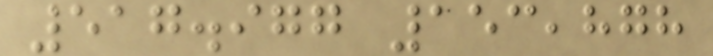517.977 153,878
